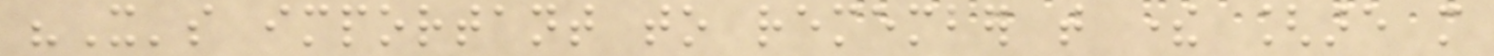"It's important to remember that there [are more
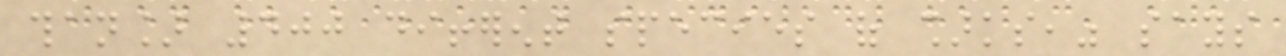than] 400 different species of sharks," says
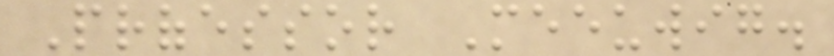Professor Meeuwig.
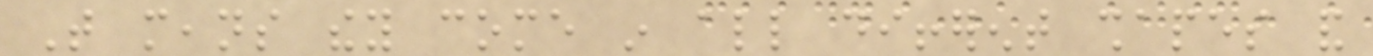That means they come in all different shapes and
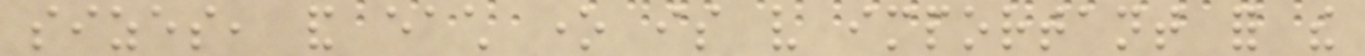sizes, and each one is very important for the
